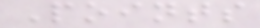Points
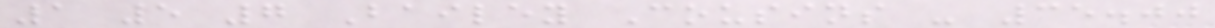1 5 7 Bailey Cousins - 35.00
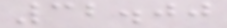32.00
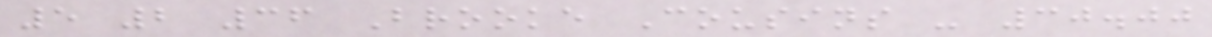5 2 36 Brooke Cousins - 30.00
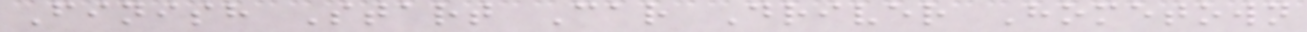Finish Start Car Driver Hometown
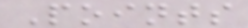Points
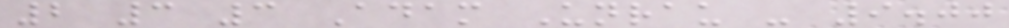2 3 3 Adam Unrau - 9.00
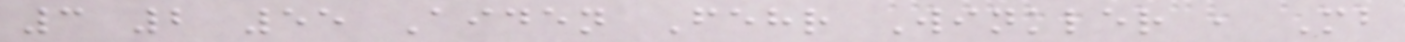3 2 55 Aiden Fehr Winkler , Mb
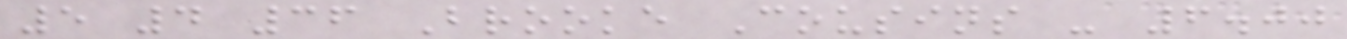5 4 36 Brooke Cousins - 6.00
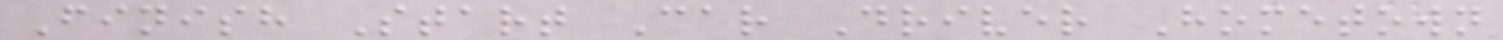Finish Start Car Driver Hometown
